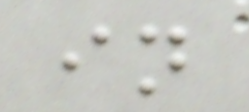in
